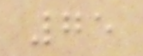75
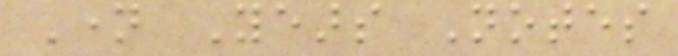Name Years Notes
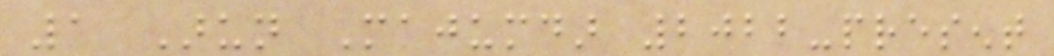1 Arun Majumdar 2022-present
